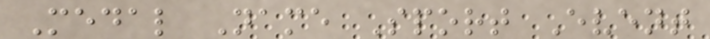Medal Name Sport Event
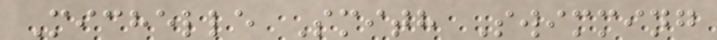Michelle Smith Swimming
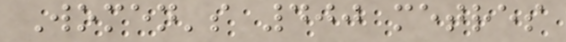Women's 400 metres
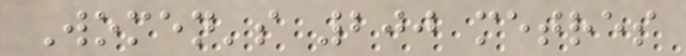Women's 200 metres
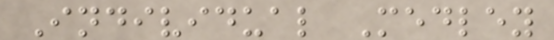Individual Medley
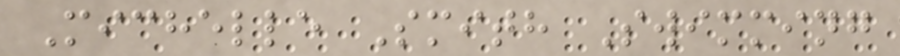Michelle Smith Swimming
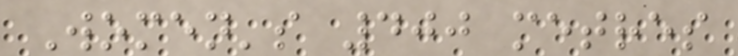Women's 400 metres
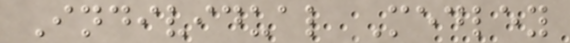Individual Medley
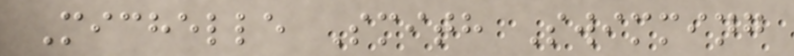Michelle Smith Swimming
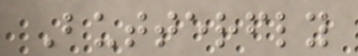Butterfly
